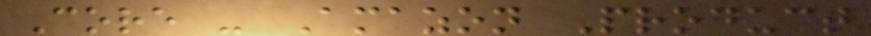Core - Amazon Product
